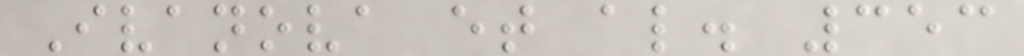Ivanova et al. 353
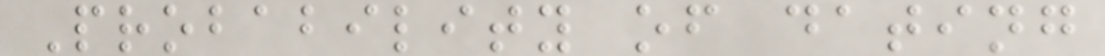Probability of dating
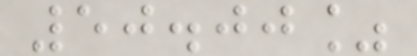50.00%
